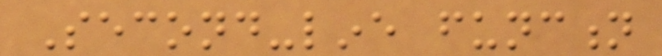Second-line function
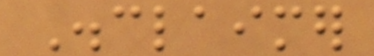Disclaimer
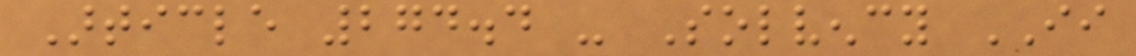Article 274.4 - Solvency II
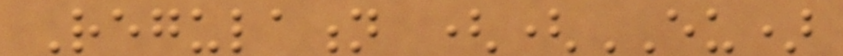Regulation ((EU)
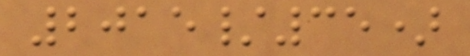2015/35)
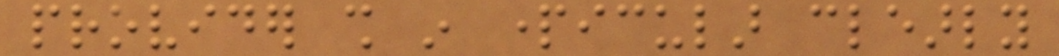provider shall in particular clearly
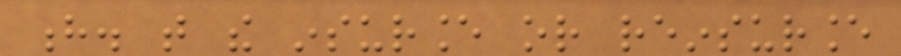h. that the insurance or reinsurance
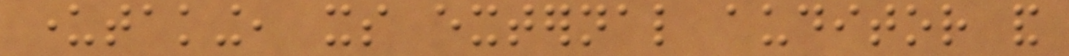undertaking, its external auditor and
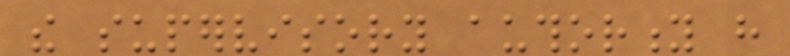the supervisory authority have
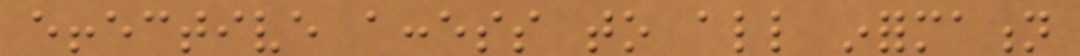effective access to all information
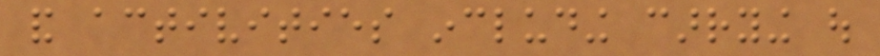and activities including carrying out
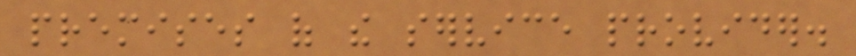premises of the service provider.
